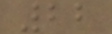22
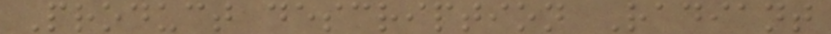Product description Radiant
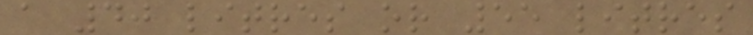a 40 litres or 55 litres
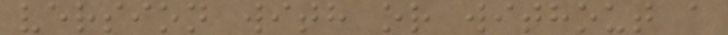version with or without a
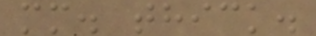mm. thick.
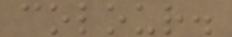colour.
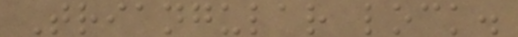Triangular lock.
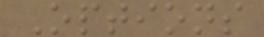Options
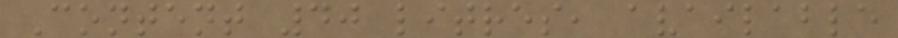Content 40 litres, available
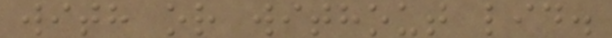with or without lid.
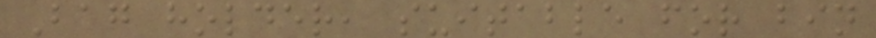Bag holder, suitable for bin
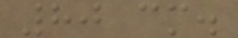80 cm.
